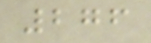276
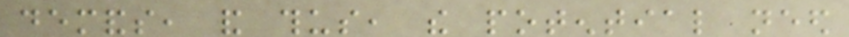demands, and thus, the potential need
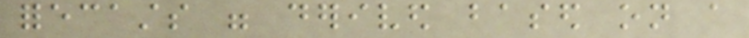forecasts were derived based on a
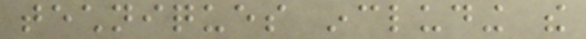techniques including the
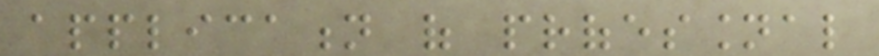application of professional
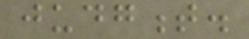judgment.
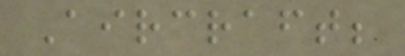Aircraft;
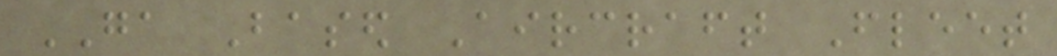GA Based Aircraft Fleet
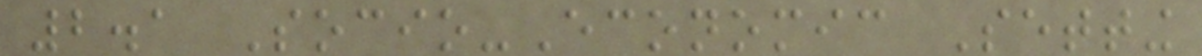2.1 Socio-Economic Setting
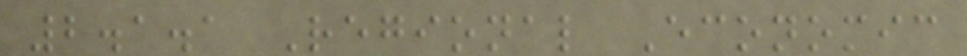2.1.1 Regional Economic
